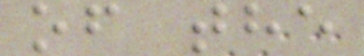of the
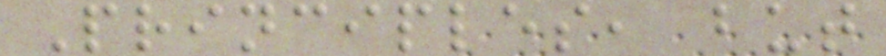Principles, but
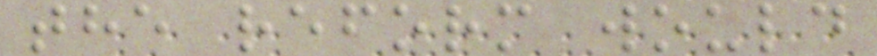the reform would
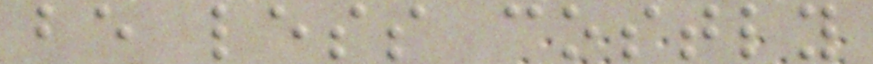be less costly
